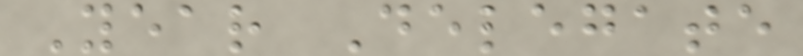Year Delegate
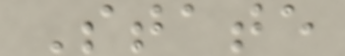State
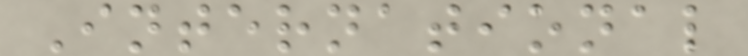International
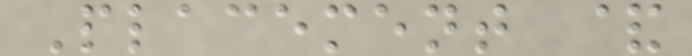Placement &
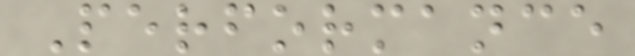Performance
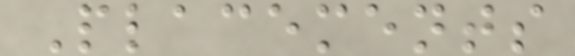Placements
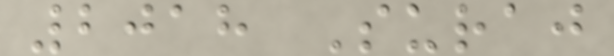2018 Suraj
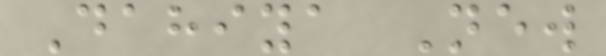Dahiya New
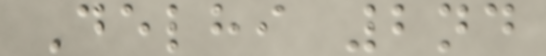Delhi 2nd
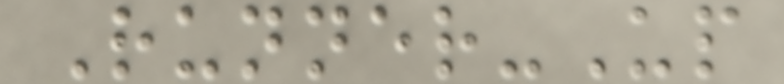Runner-Up
